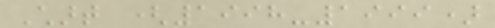Chart (1998-1999)
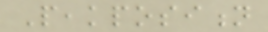Peakposition
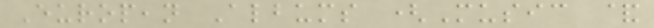European Albums (Music &
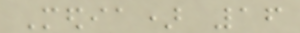Media) 16
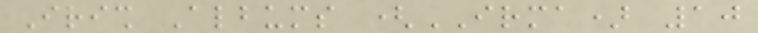Irish Albums (IRMA) 10
